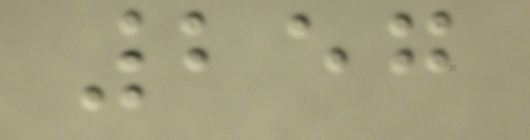257
